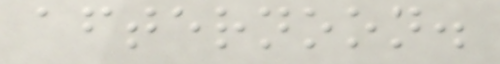afternoon.
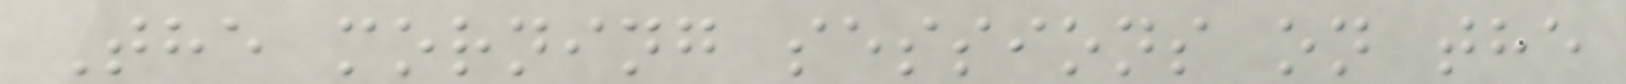The morning sessions on the
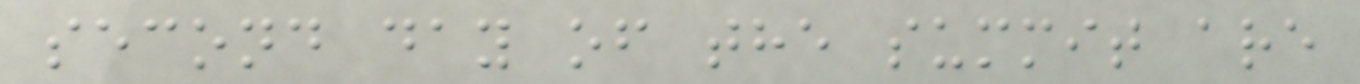second day of the summit are
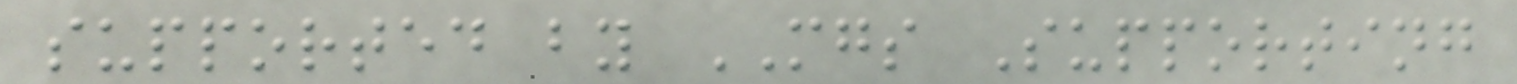supported by MGS Supporting
